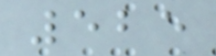525
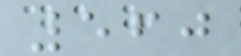560
